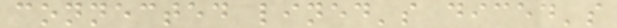connected lined's diced's
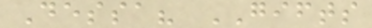Dessa? GIFTS
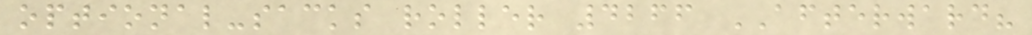optional-sacks roller 4266 AFTERWARD?
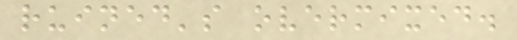ruined's overmixed.
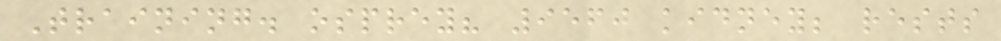Training. osprey? 9560 kidney; rests
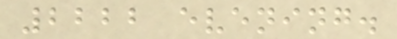2222 evening.
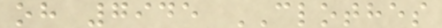oh 7945 CLOTHES
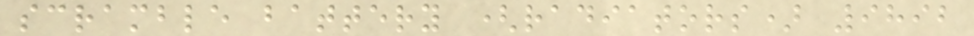scramble battery (radiators) 9892
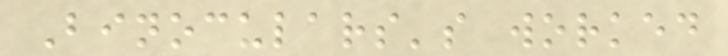Binoculars's worked
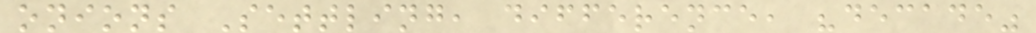onions Settling, difference, "decade"
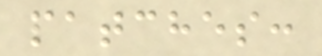patches:
